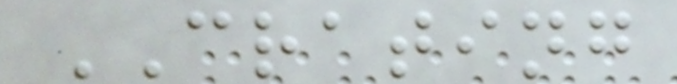CRATING
